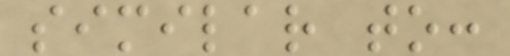similar to:
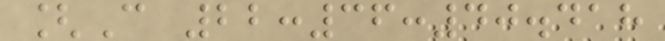[C 22:36:40.418
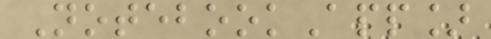NotebookApp]
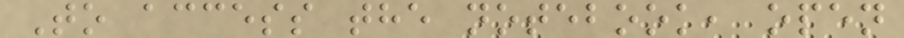To access the notebook, open
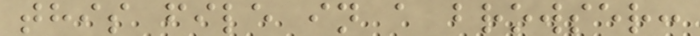this file in a browser:
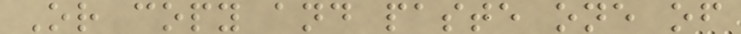Or copy and paste one of
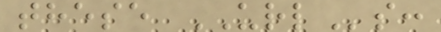these URLs:
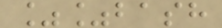%%bash
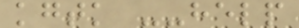kgtk --help
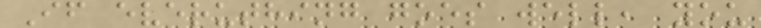If everuthing goes well, you
